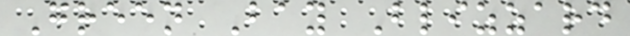Green Bay Blizzard
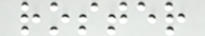roster
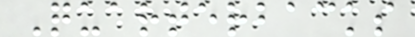Quarterbacks
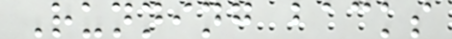Running backs
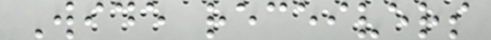Wide receivers
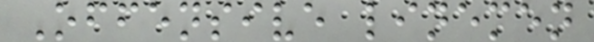Offensive linemen
